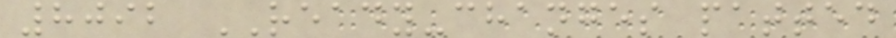8092 READY-changes patted
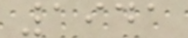1941
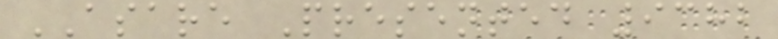ASARE Presented 9382
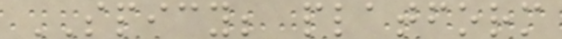SPICY; platform
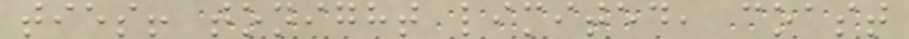ties! tonight limited, coast
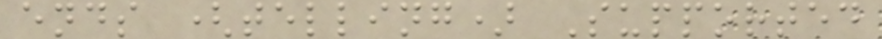ends (telling) Supported
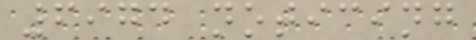6974 noticing
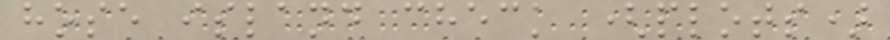hose island check (plots)
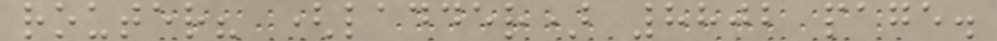router? (ladder) 8802 page.
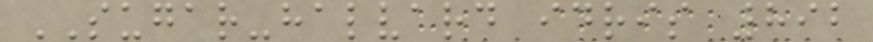SUGAR-halvard idris 892
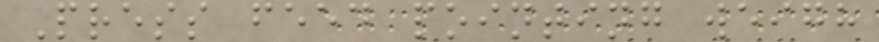Press feed pointing weigh
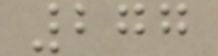277
